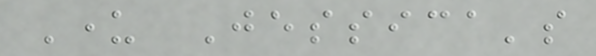Under Jessica's
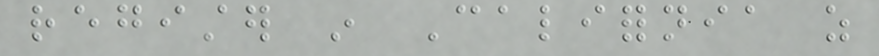register in California as
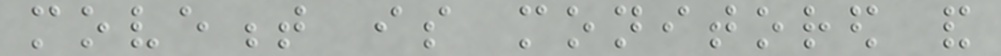movement is monitored and
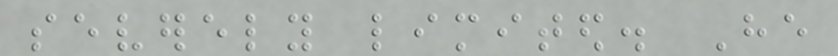severely limited. He
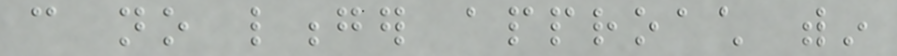can no longer approach within
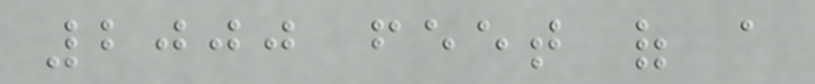2000 feet of a
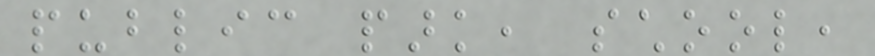public park, school,
